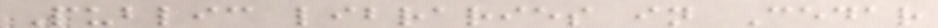Public libraries in Cedar
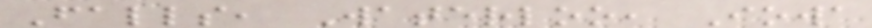Falls, Waterloo, Iowa
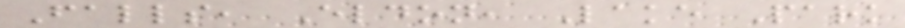Falls, Eldon, Lake Park
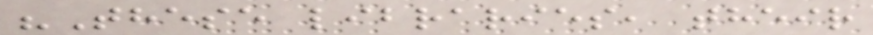"These libraries, their
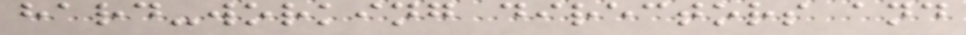hard-working directors and
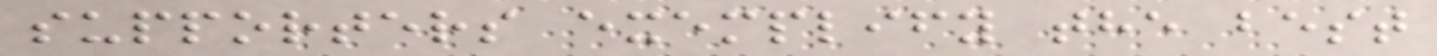supporters exemplify the best
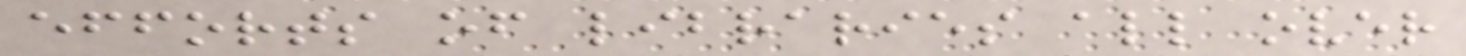efforts of libraries all over
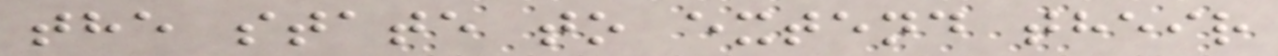the state to extend their
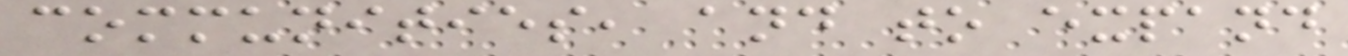communities, and to expand
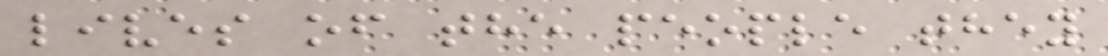lives of the people they
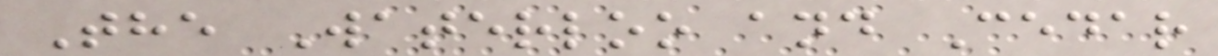The Waterloo and Cedar
